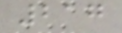217
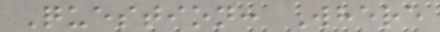Question: Where
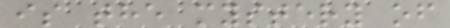is the mystery of
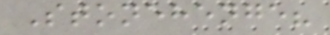Stonehenge?
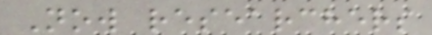Now researchers
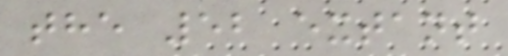the 52 extant
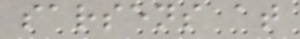sarsens at
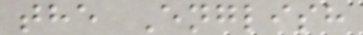the English
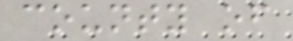county of
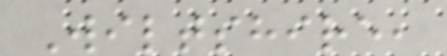Wiltshire,
